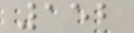152
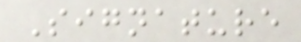Signature
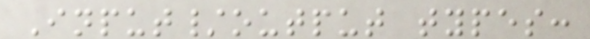Input/output types:
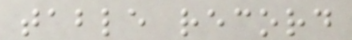table record
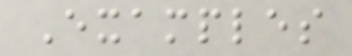Examples
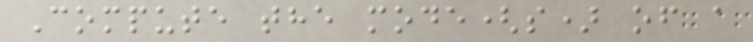Compute the mode(s) of a
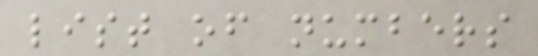list of numbers
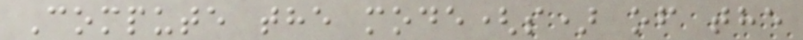Compute the mode(s) of the
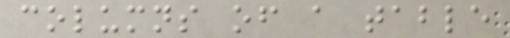columns of a table
